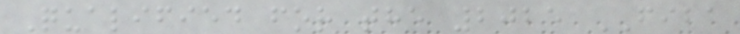Qualified for the 2025 FIBA
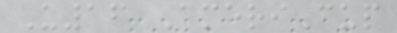U16 AmeriCup
